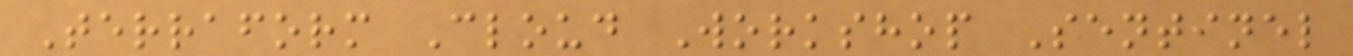Terraform Cloud Workshop Sentinel
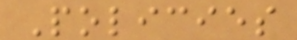Policies
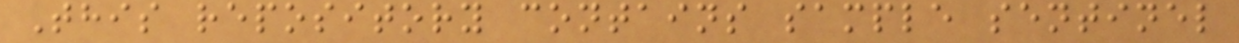This repository contains sample sentinel
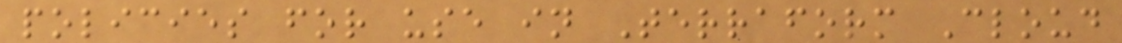policies for use in Terraform Cloud
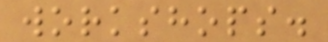workshops.
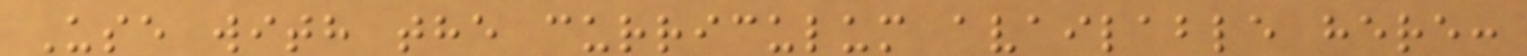Use with the curriculum available here:
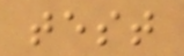test
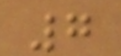7
